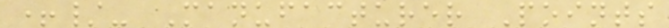+/- Manufacturer Points
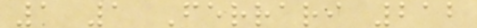1 1 Ferrari 212
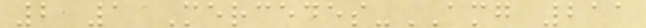2 1 Mercedes-AMG 211
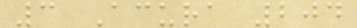3 Acura 204
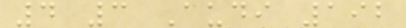4 3 Audi 192
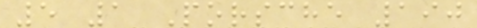5 1 Porsche 190
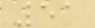51
